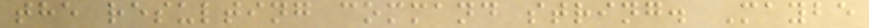the resulting command string. Maybe
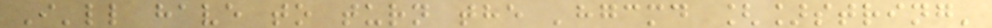I'll have to turn the 'hgcmd []string'
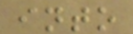into
